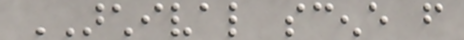ARCHIVAL scene from
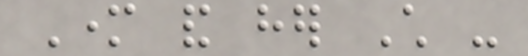Mother and her Child -
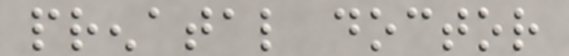prenatal doctor
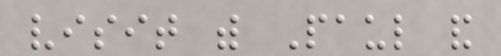visit with Paul and
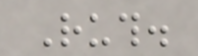Ruth.
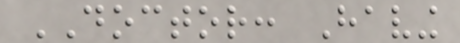DOCTOR: Having
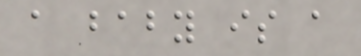a baby is a
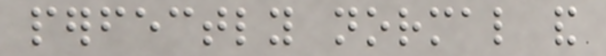perfectly normal and
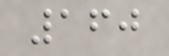160
